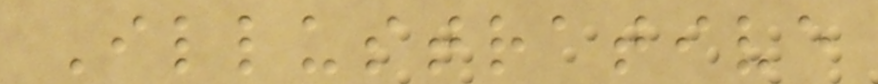Illustrative
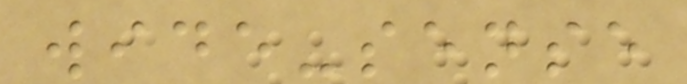wide-sense
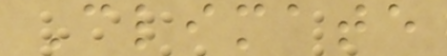Climate
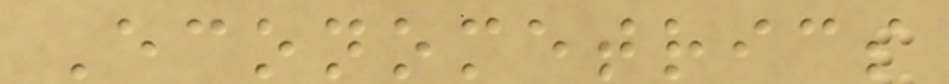Econometrics
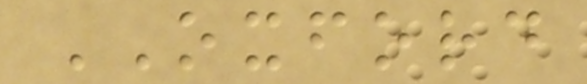OXFORD
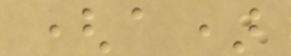(a)
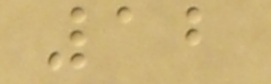12
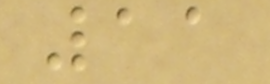11
